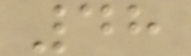48
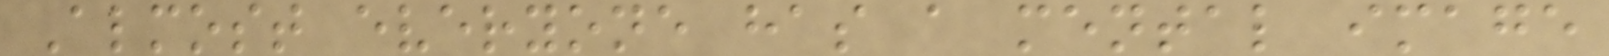Almost everyone has a mental image
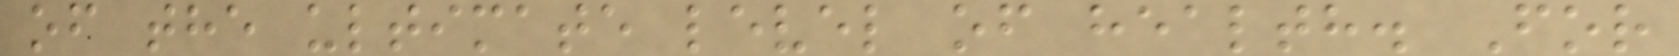of the ultimate level of health. For
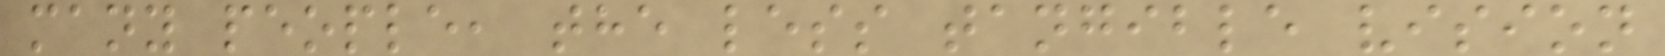many people, the less tangible vision
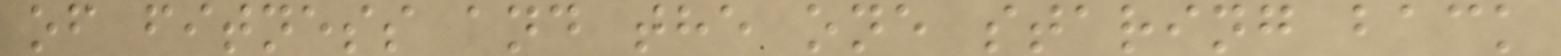of fitness and the one staring back
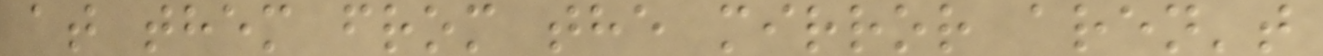at them from the mirror aren't
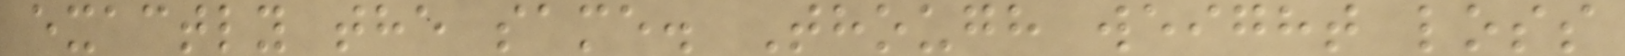exactly the same. Though weight loss
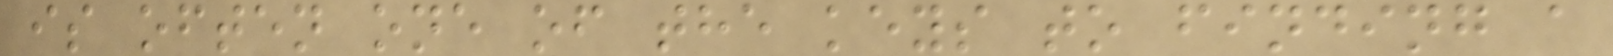is often one of the keys to finding a
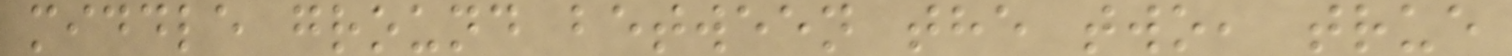middle ground between the two, true
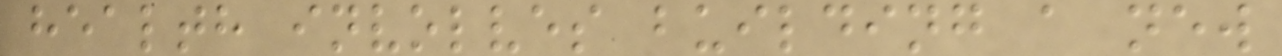health involves building a new
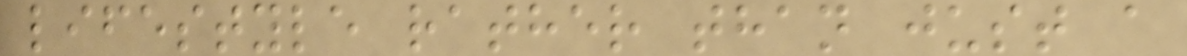lifestyle rather than just a
